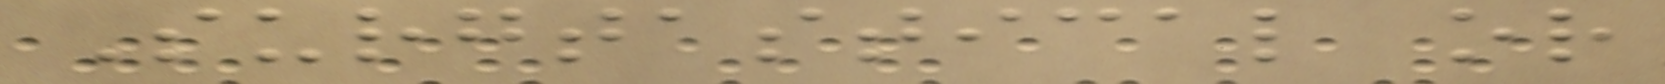Surgtastical or
